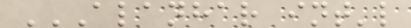ALANHAR INT'L
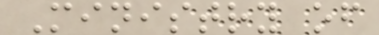Ministry of
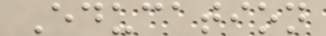Education
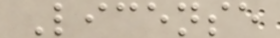License
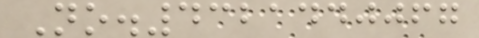No.4321440067
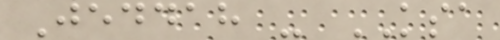Jeddah - KSA
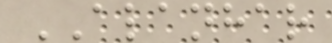ALANHAR
